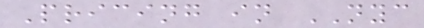Pricing in NYC
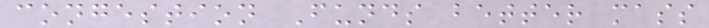congestion Funds better mass
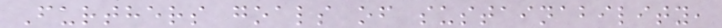Furthers goals of sustainability,
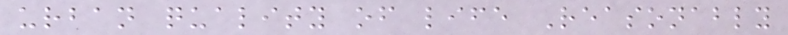urban quality of life Reasonably
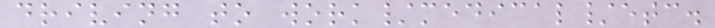driving to work/medical/etc.
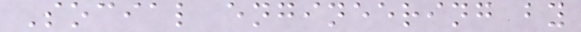Social engineering by
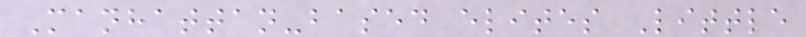Manhattan-based elites Little
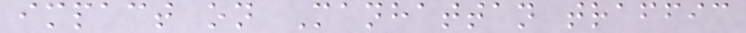impact on Manhattan traffic
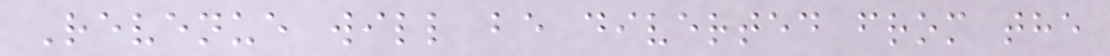Revenue will be diverted from the
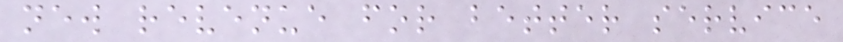new revenue for better service
